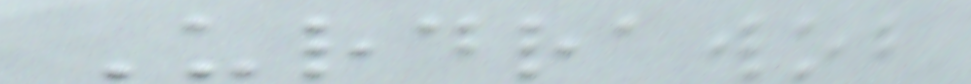Urdrawob
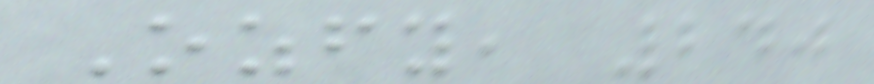Ozfy, 240
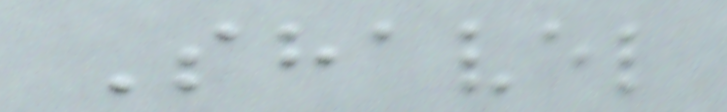Shavel
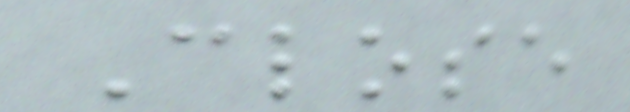Close
